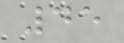45
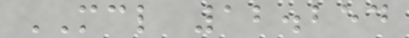MCL 12.254
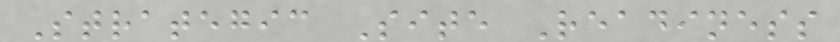Strategic Site Readiness
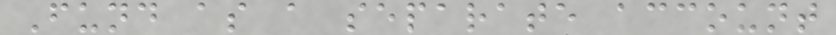Fund as a separate account
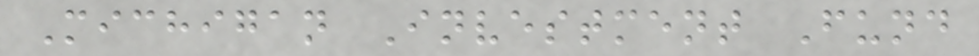Michigan Investment Fund
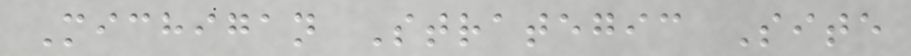Michigan Strategic Site
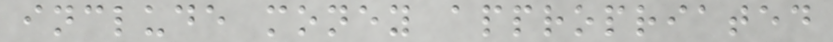include money appropriated
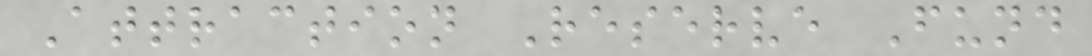Attraction Reserve Fund
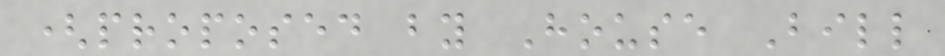(proposed by House Bill
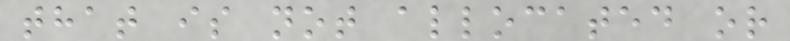that is not allocated or
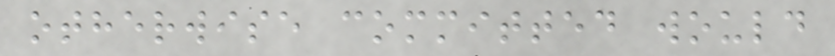otherwise committed would
